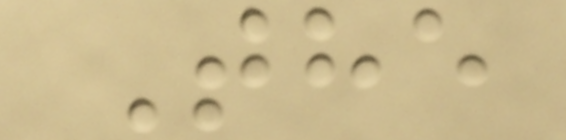The
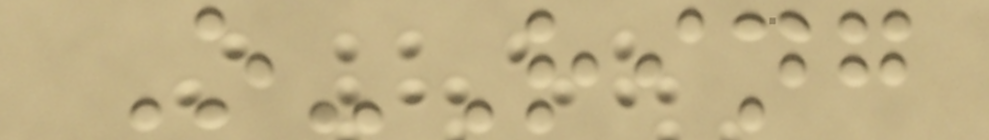O-Ring
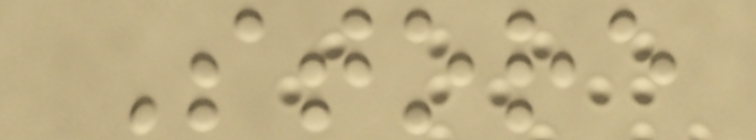Store
